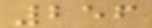256
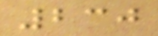230
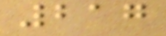217
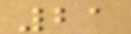21
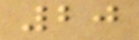20
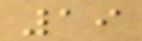19
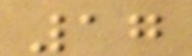17
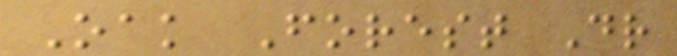Oak Forest Dr
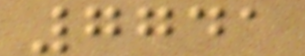7741
